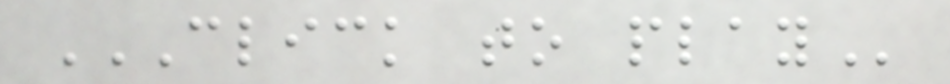CLICK TO PLAY
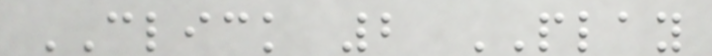CLICK 2 PLAY
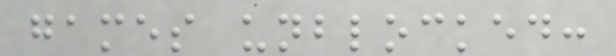games unblocked:
